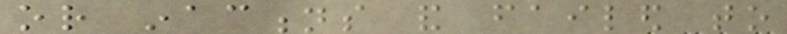or inactions and failed to
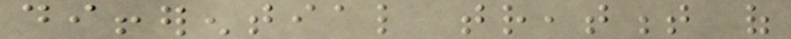differential treatment of
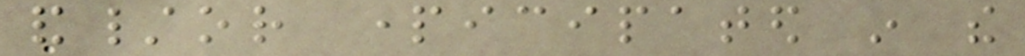and/or participated in the
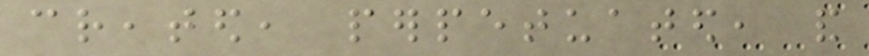created, perpetuated, and
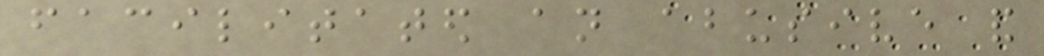facilitated an abusive and
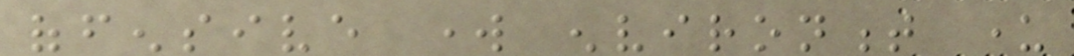offensive work environment under
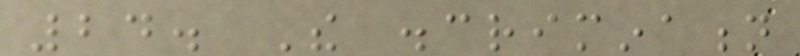24. The discrimination
